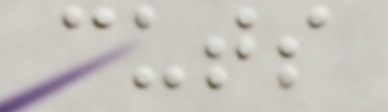cuts
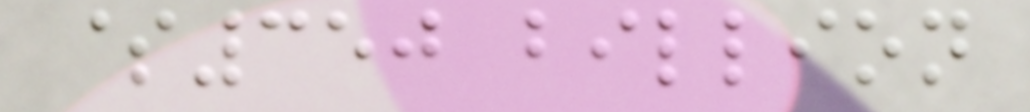$350 billion
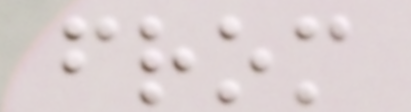from
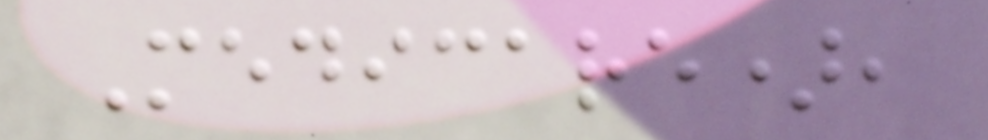Medicare),
